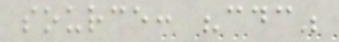source: "cdc"
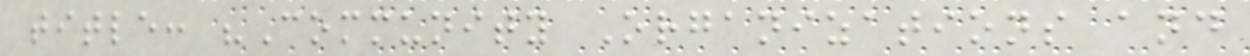title: "Community Organizations and
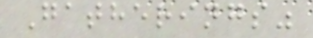Gatherings"
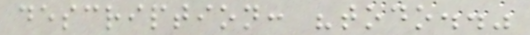description: "todo.."
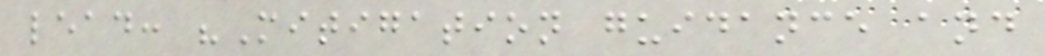lead: "Mitigation guidance and
